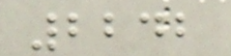2242
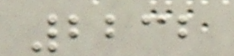2232
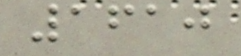1610
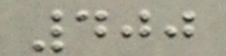400
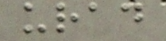urad
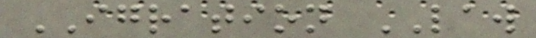IGRATION LAW
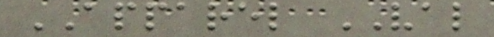APPAREL VAL
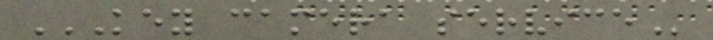KEY CAMERA SERVICE
